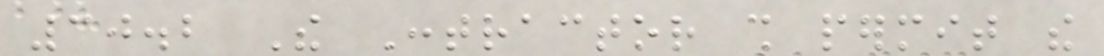30.2 The Contractor shall permit the
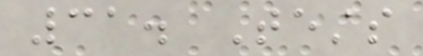31. Tests
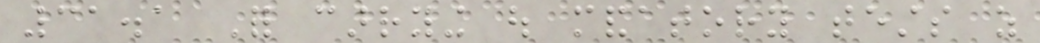31.1 For carrying out mandatory tests as
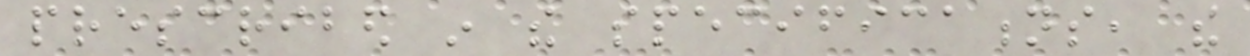prescribed in the specifications, the
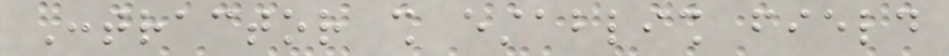Contractor shall establish field
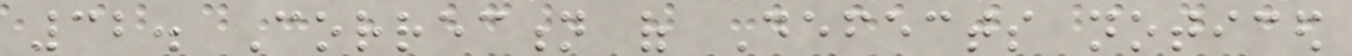32. Correction of Defects noticed
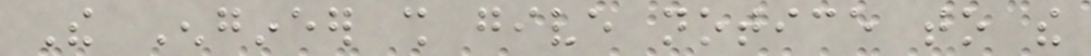The Engineer shall give notice to the
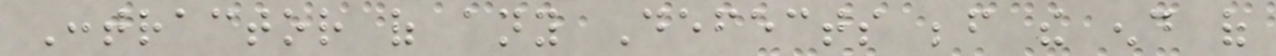Contractor of any Defects before the end of
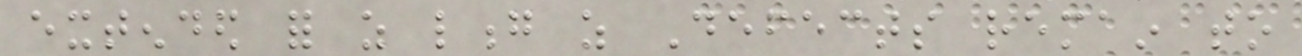extended for as long as Defects remain to
